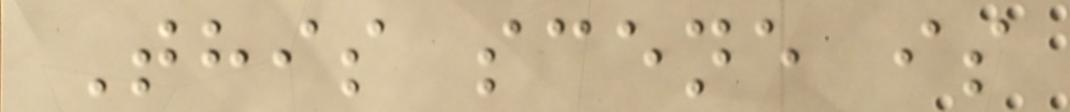This scene is
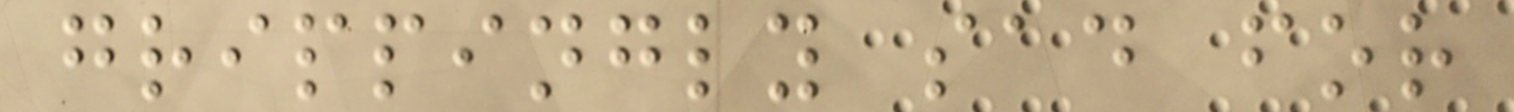grippingly sad for
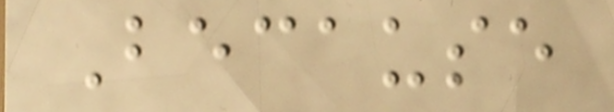Because
